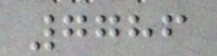7786
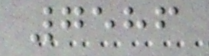7586
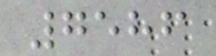7586
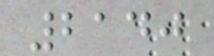2140
